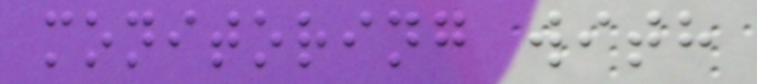monitoring with
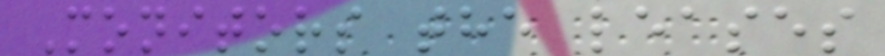Monitors the leases
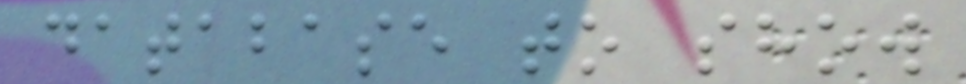database to show
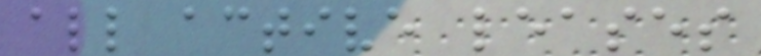all active leases
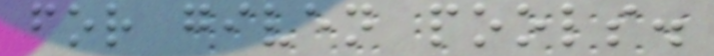for given pools.
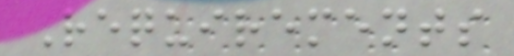Requirements
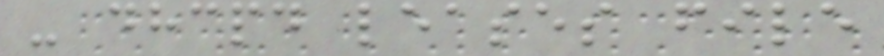- dhcpd leases file
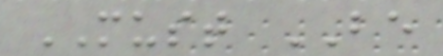MUST BE
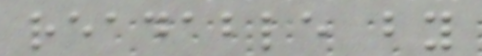readable by
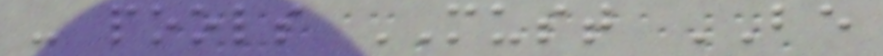- pools MUST BE
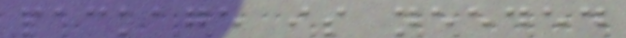package is needed
